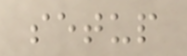setup
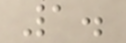1.
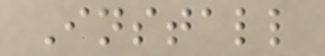Install
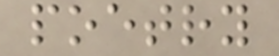poetry
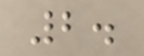2.
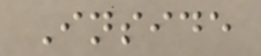Inside
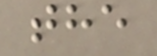the
